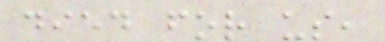died for us,
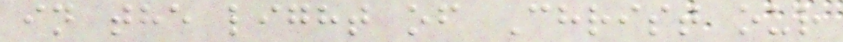in the light of Christ our
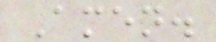Amen.
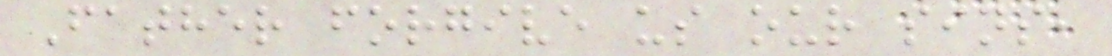Father forgive us our sins,
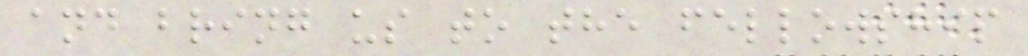and bring us to the fellowship
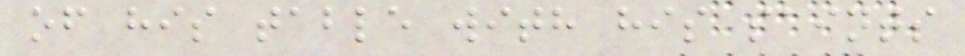of his table with his saints
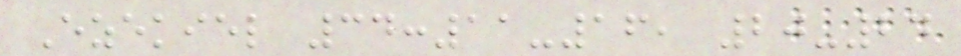Ezekiel 34:11-16, 20-24
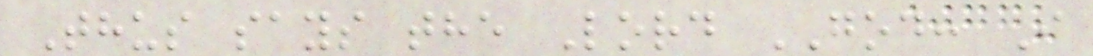Thus says the Lord GOD: I
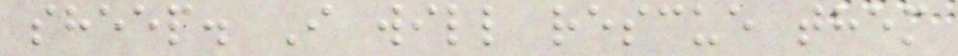sheep. I will rescue them
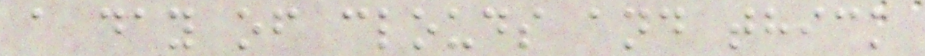a day of clouds and thick
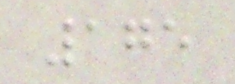175
